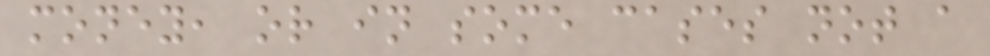money, or in some cases not a
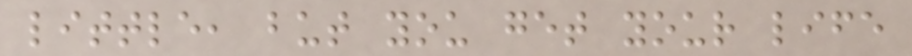little, but you get your life
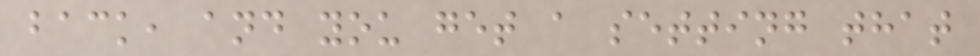back, and you get a setting that
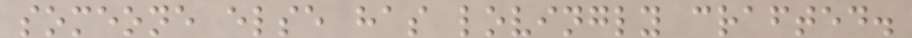someone else has lovingly crafted.
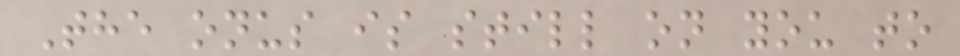The onus is still on you to
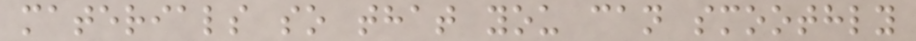materials so that you can smoothly
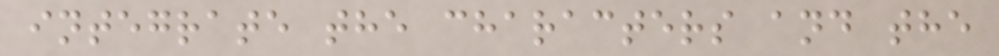integrate the characters and the
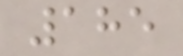185
